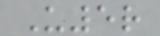U5r
